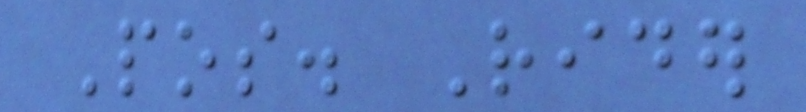Pos. Rider
